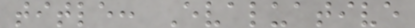title: Evaluative
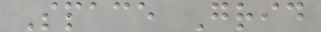Space Grid
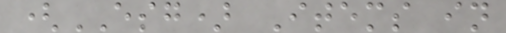(ESG) Items in
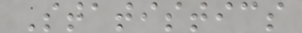Statistics
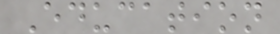Education
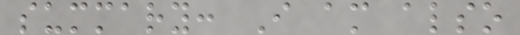summary: I am also
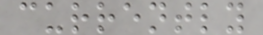currently
